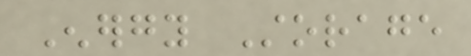Energy Storage
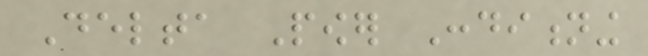Delta Power Conditioning
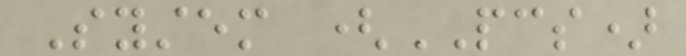System (PCS)
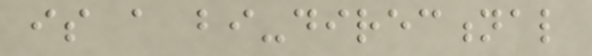is a bi-directional
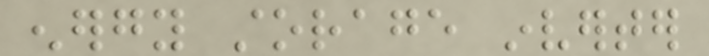energy storage inverter
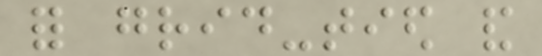for grid-tied and
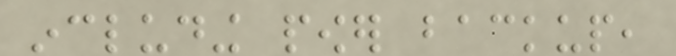including power backup,
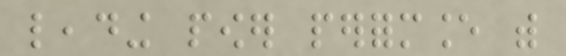leading power performance with
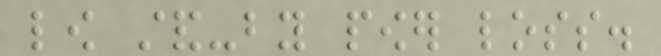low stand-by power loss.
